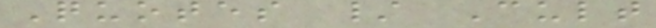Quotes / Cult
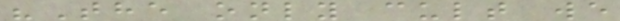"The only cult we
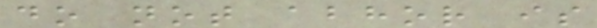do not abhor is
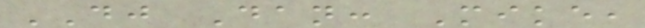DJ Dan: Mike,
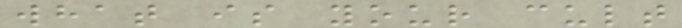what is your cult
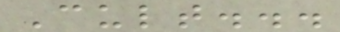Cult...
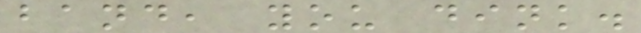band, you dink.
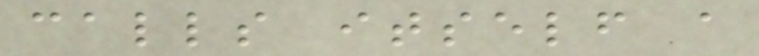calls itself a
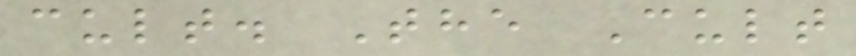cult. The Cult
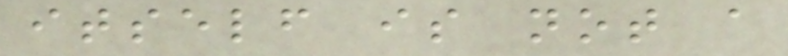itself is not a
